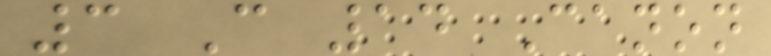3 C 14 Canon
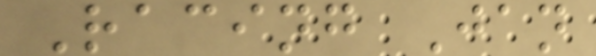Racing Jan
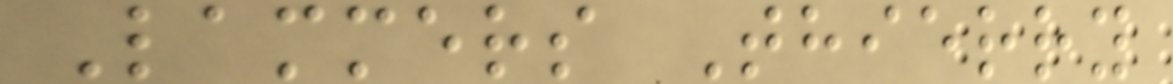Lammers Thierry
